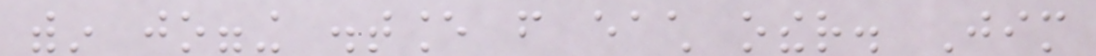within jogging distance from each other. Jim
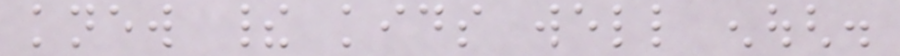knew their kids well enough.
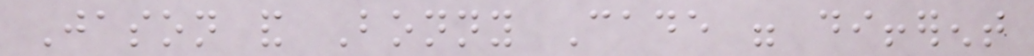Jason and Bonny Cade were different
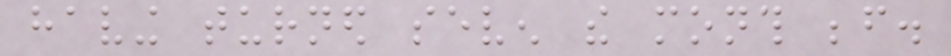having turned seven the month before.
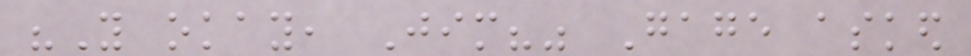"You okay, Jim?" Gage asked
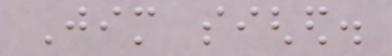Jim sighed.
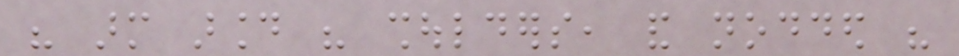his arm around his shoulders, and nodded his
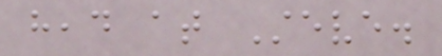head at Steve.
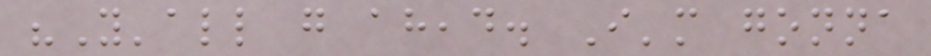"Y'all go ahead. I'm gonna
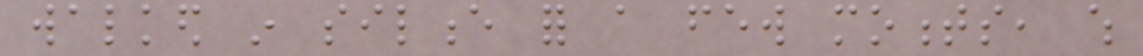walked in silence for a few moments, which
